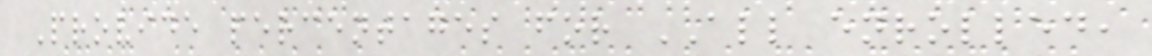Provide percentages for ALL enrolled,
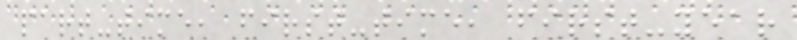part-time, first-time, first-year
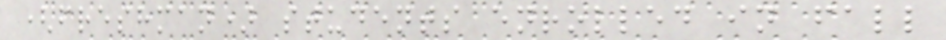(freshman) students enrolled in fall
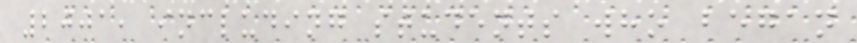2001, including students who began
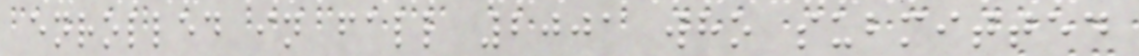enrolled in fall 2001 who submitted
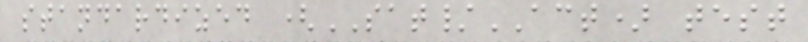standardized (SAT/ACT) test
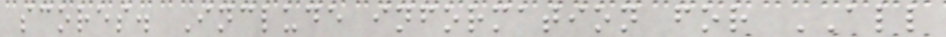scores. Include information for ALL
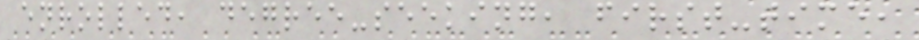enrolled, degree-seeking, first-time,
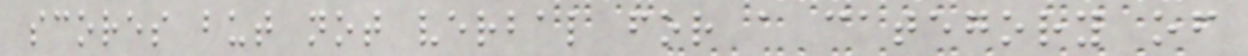scores but not verbal for a category of
